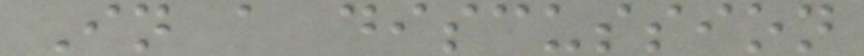In a discussion
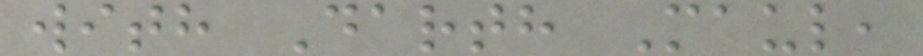with Darth Maul,
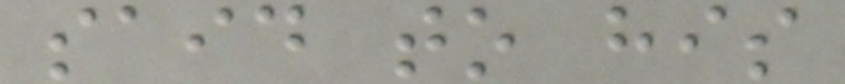said to his
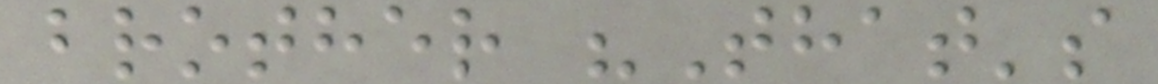brother "That's
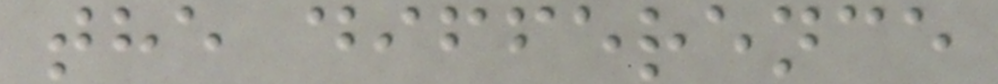the difference
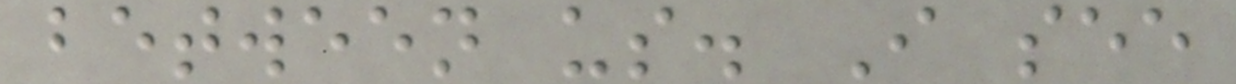between us. I see
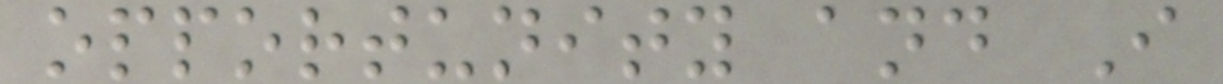opportunity and I
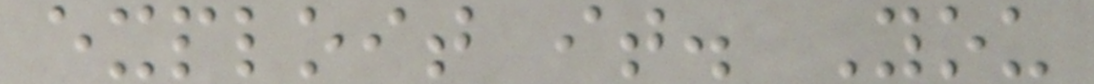exploit it. You
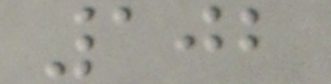102
